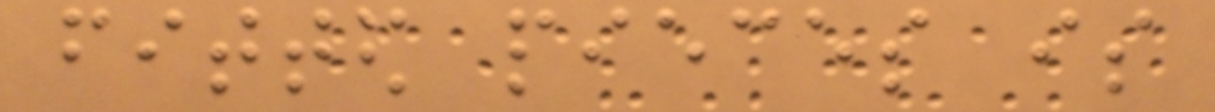fitted pieces is
